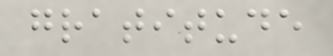gratitude
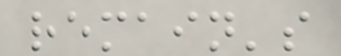remain's
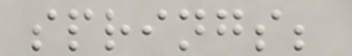springs;
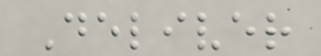Deliver
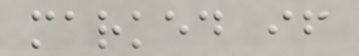marked if
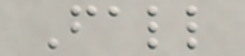Fall
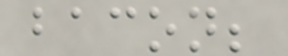bacon;
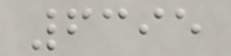6395
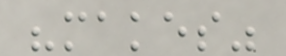"makes"
